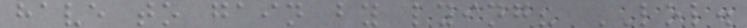have to gain by lying? LOL.
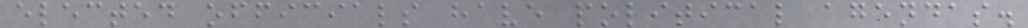elected officials have political agendas.
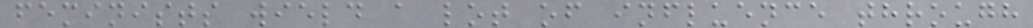feminists wield a lot of influence through
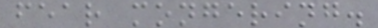fear mongering.
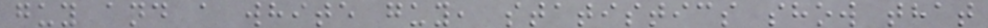guy and a white guy, statistics show that
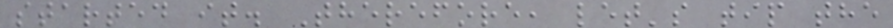started it. Therefore, let's tip the
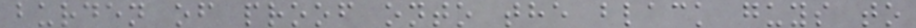burden of proof onto the black guys to
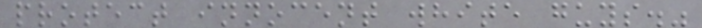protect innocent white guys."
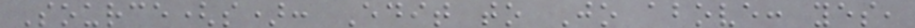Source(s): Edit to Jo above: yes,
